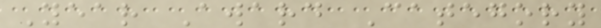Year Award Category
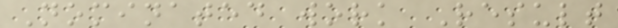Nominated work Result
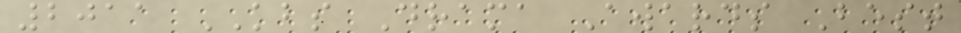2011 KBS Drama Awards Best
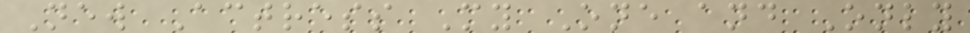New Actress My One and Only
